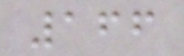166
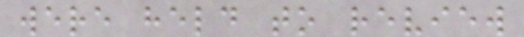were held to review
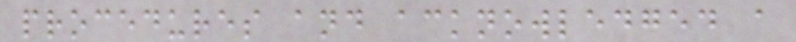procedures and acknowledged a
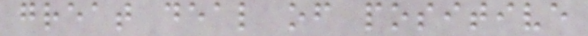great deal of positive
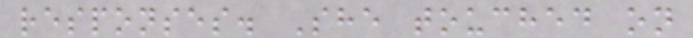responses. She touched on
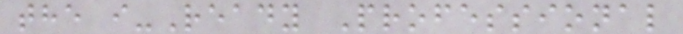the i-Ready Professional
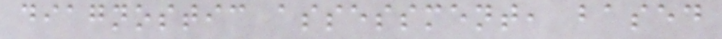diagnostic assessment, based
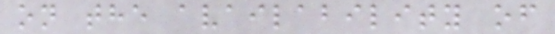on the availability of
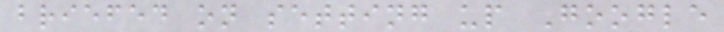briefed on setting up Google
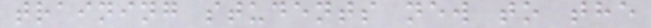training students new to the
